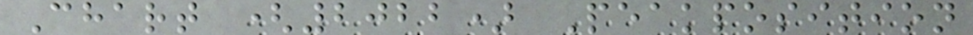Chart (2022) Peakposition
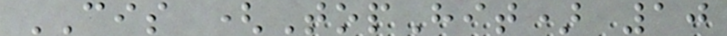CIS (TopHit) 10
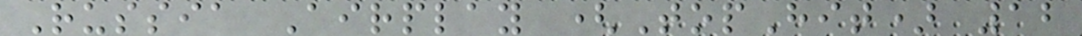Russia Airplay (TopHit) 12
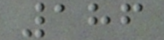186
